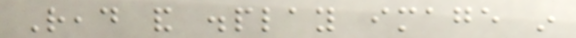Read and display image in
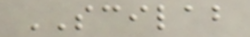SCILAB
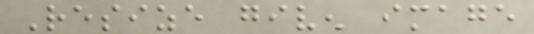Resize given image
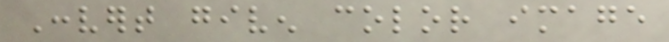Convert given color image
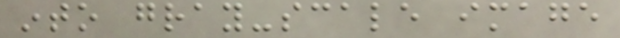into gray-scale image
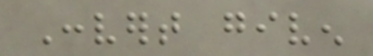Convert given
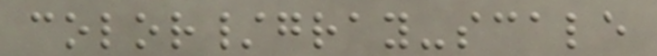color/gray-scale
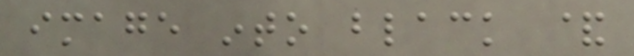image into black &
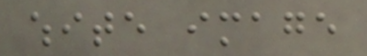white image
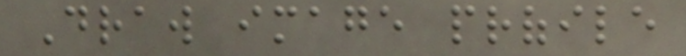Draw image profile
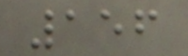156
